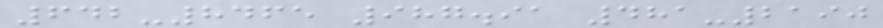642-8465 987.91 481-2190
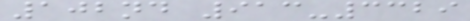102nd 913-3329
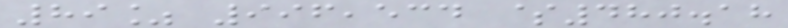89% 996,534 $480.18
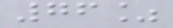76%
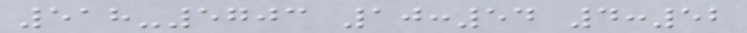518-5703 10:54 4:52
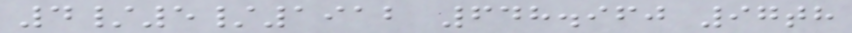4/5/1912 648.960 97th
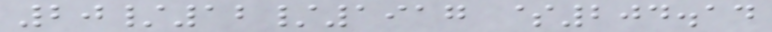20/12/1917 $204.14
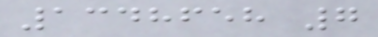1348658 7
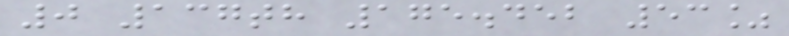0 137th 175.452 53%
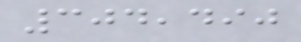304,490
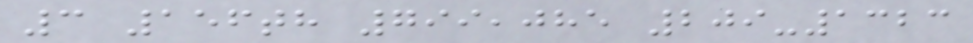3 156th 799,085 209-1323
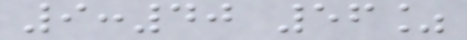9:40 56%
